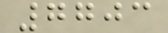7703
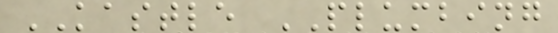KASTLE PLUMBING
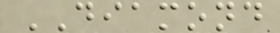DIAMOND
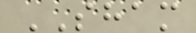SHAM
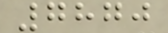7870
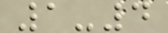1-4
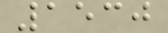1530
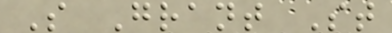S Grant St
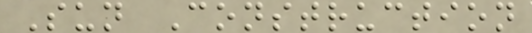Sun Construction
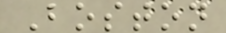Boston
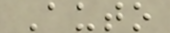Auto
